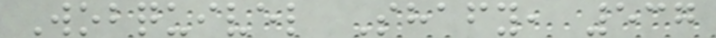Wobquivel Shafy, 537
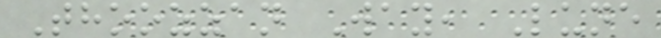Thoozzan Way, Lune
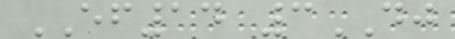EF14 3DJ
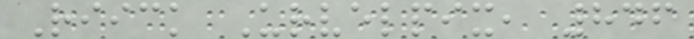Riick Urvelpix, 846
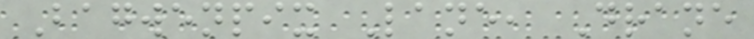Bagwenpix Lane, Drane
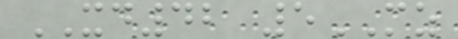XD42 5MZ
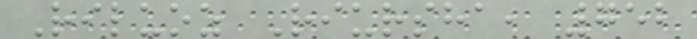Riluoz Riursha, 752
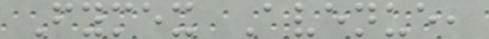Fymex Avenue,
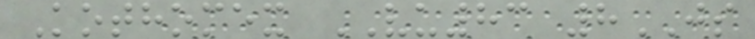Kothomex VU83 8JS
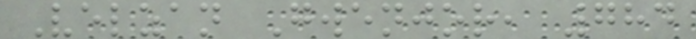Velzan Gwenjor, 784
